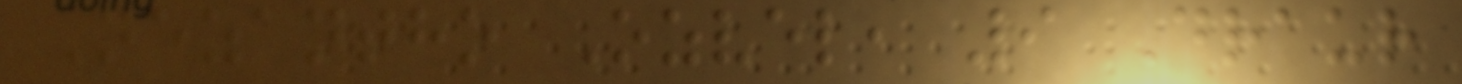Nezantho Ozvel, 9 Draur
